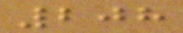208
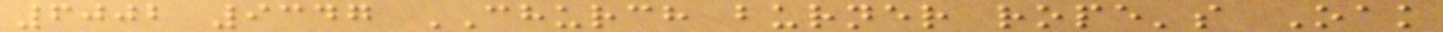6002 9347 CHURCH burner rope's Oak
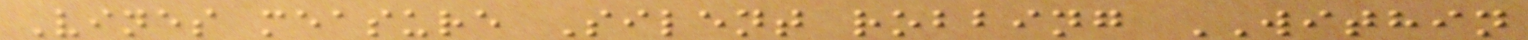Vines measure Silent robbing WITHIN
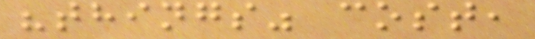"things" cost,
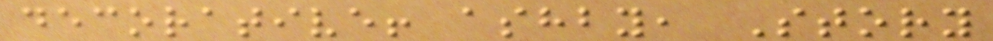decorative! ashby, Story
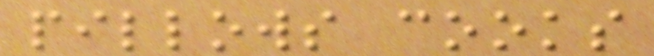pillows cooks
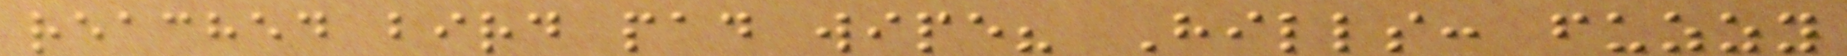reached bird pad wipe? Hills: fuzzy
